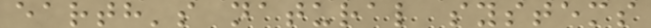earth's natural systems
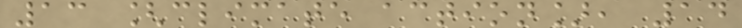13 [climate action], 14
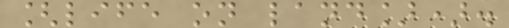[life on land]).
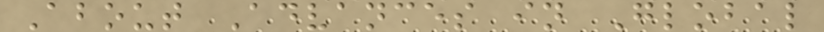About Advances in Global
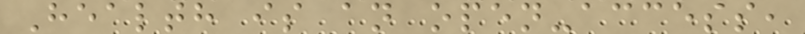Health is an open-access,
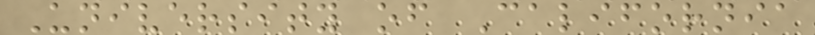University of California
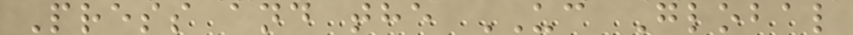Press and the UC Global
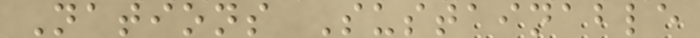Nations Sustainable
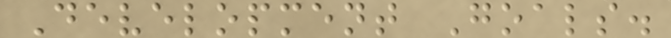Development Goals.
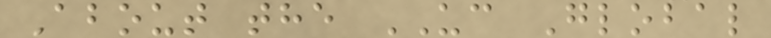About the UC Global
